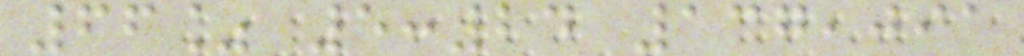66% 5:24 137,091
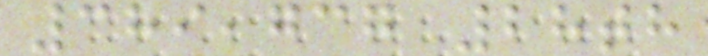389,737 28th
